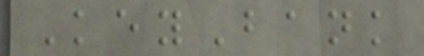KeyBank
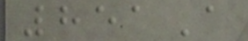851A
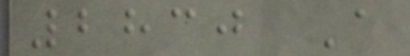2830 A
